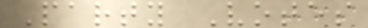Party Votes
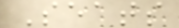Seats
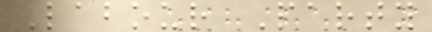Labour Party
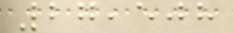27,508
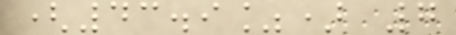(43.9%) 7
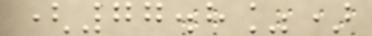(77.8%)
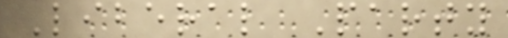Liberal Party
